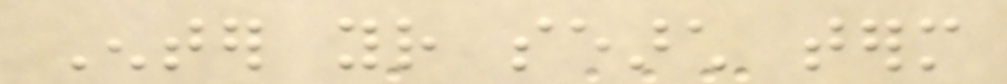Enter your search term
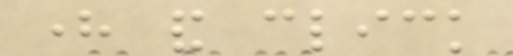here and click
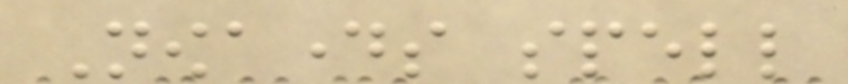Nowadays spell
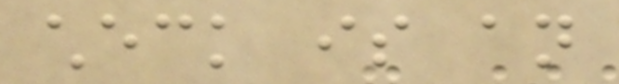check is an
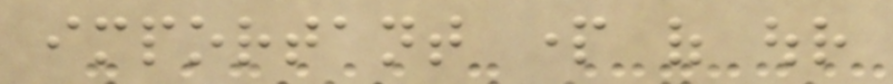important part of our
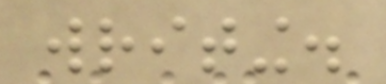writing.
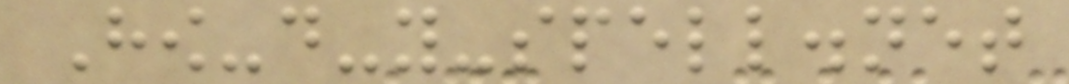How-do-you-spell.net
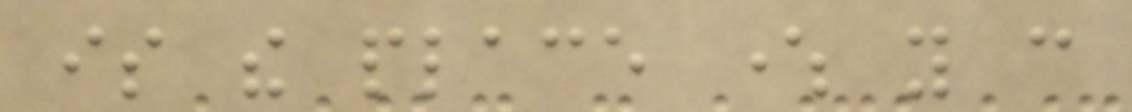is the place where you can
